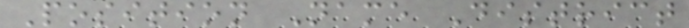Position Name District
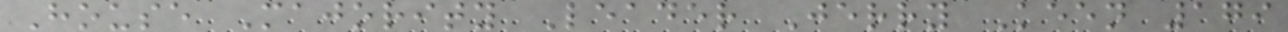House Majority Leader Jerry Keen 179
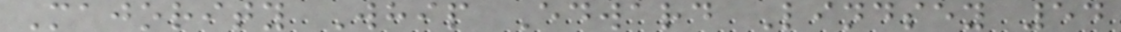Majority Whip Edward Lindsey 54
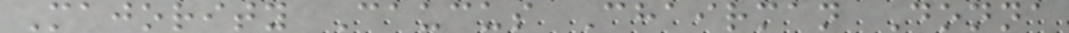Majority Caucus Chairman Donna
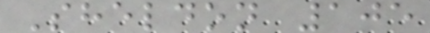Sheldon 105
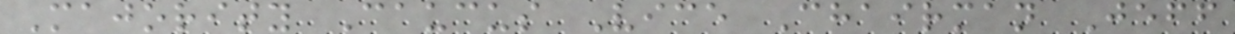Majority Caucus Vice Chairman Jeff
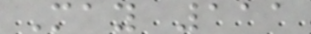May 111
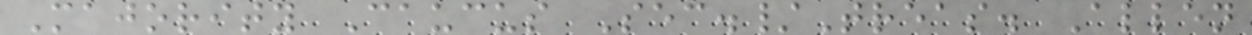Majority Caucus Sec./Treas. Allen
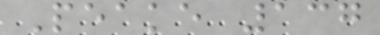Peake 137
